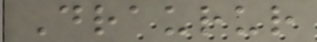Draurur
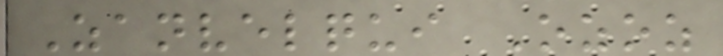Zanvelqui Ozoz
